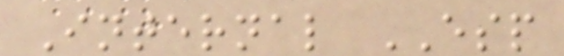Internal ESP
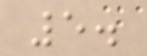5.
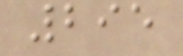295
